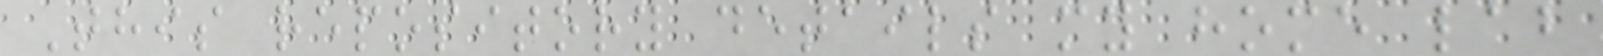This repository details my home lab
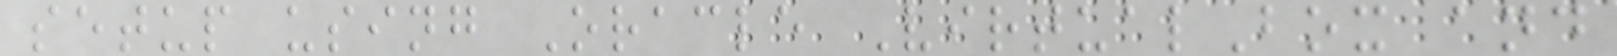setup using Oracle VirtualBox and
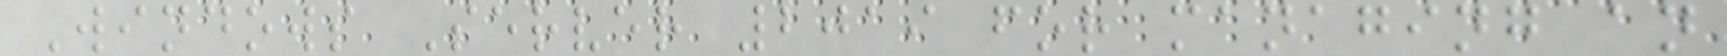Windows Server 2019 for managing an
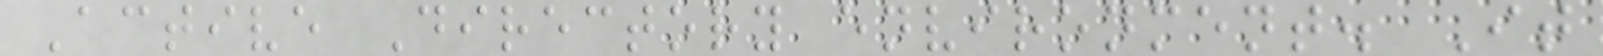Active Directory environment. It
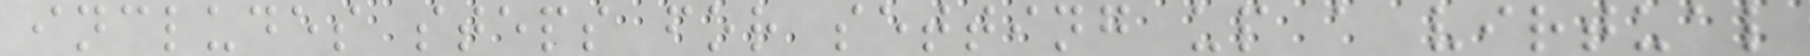includes steps for setting up a virtual
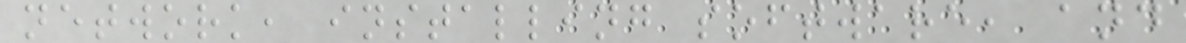network, installing software, and
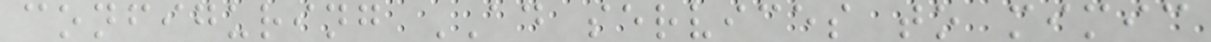configuring AD services to mimic
